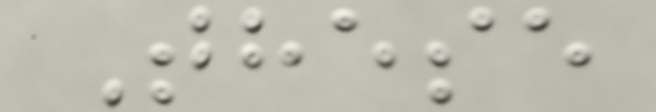These
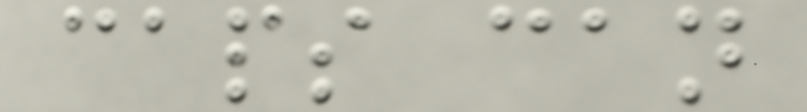caps can
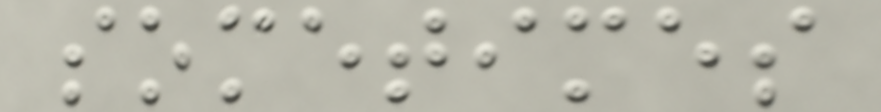sometimes
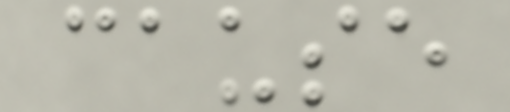cause
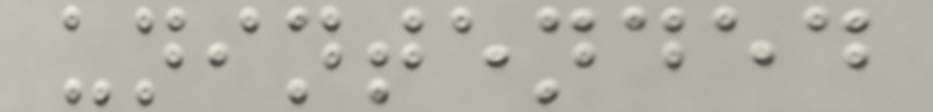unintended
